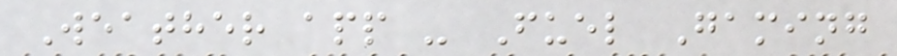Weather app - Fuel Gaming
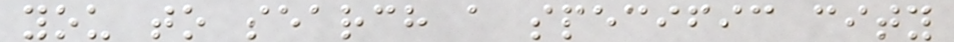you to search a specific city
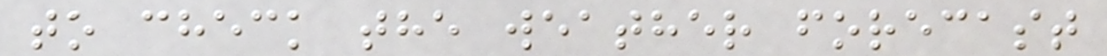to check the weather forecast
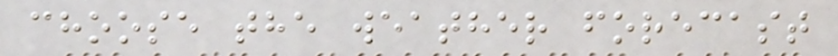choose the weather forecast
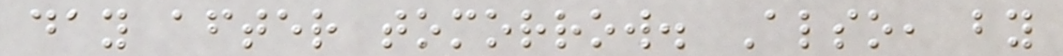day after tomorrow. Also, by
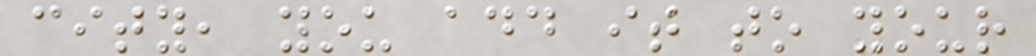city, you add it to your
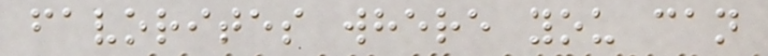favorites where you can
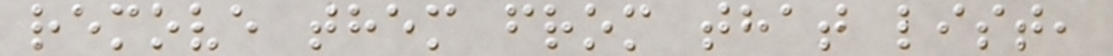remove them from that list,
